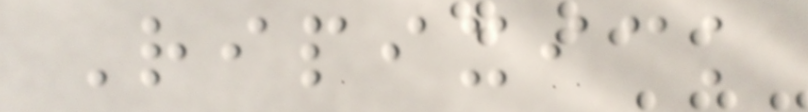Ripixick
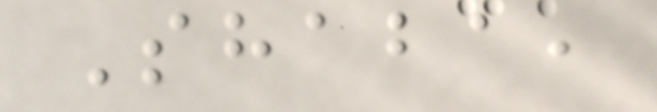Shaba,
